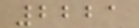2221
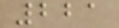221
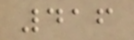416
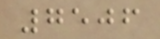7506
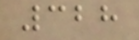328
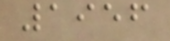1956
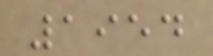1954
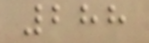288
